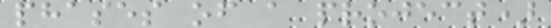phases of a project)
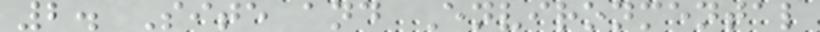2. Site and Environmental
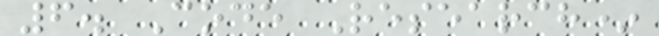6. Code Research*
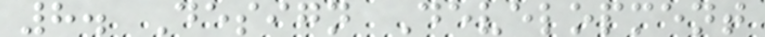8. Design Development
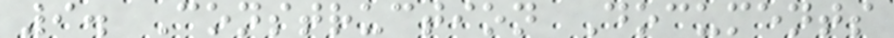9. Construction Documents
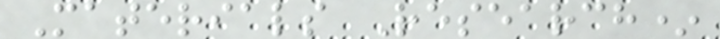Materials Research*
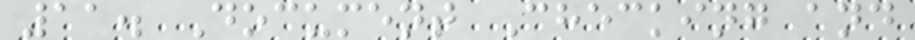11. Document Checking and
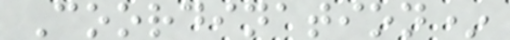Coordination*
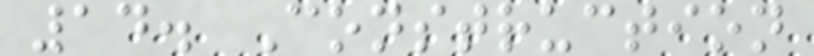14. Construction
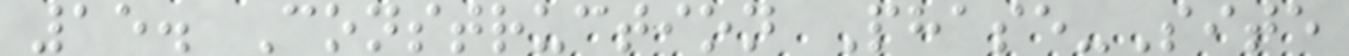15. Construction Phase-Site
